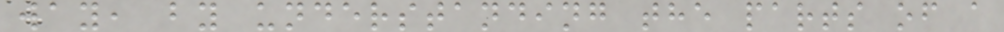way, by understanding the parts of a
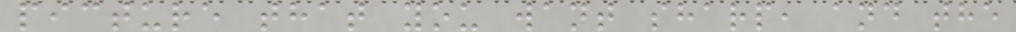picture that you want sharp, and the
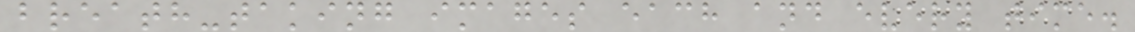breath-taking images each and every time.
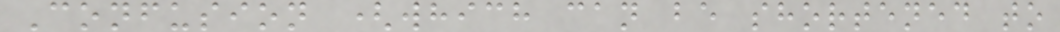Confusion (which can be shortened to
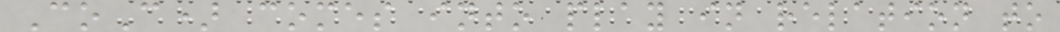CoC) comes into play in relation to
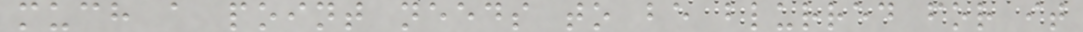much a point needs to be blurred for it
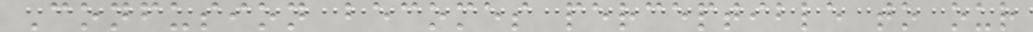Confusion becomes perceptible to our
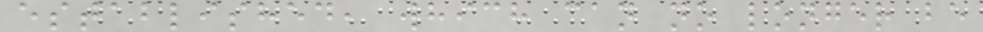established, which can no longer be
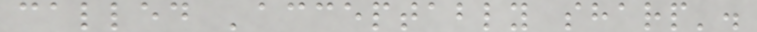called 'acceptably sharp'.
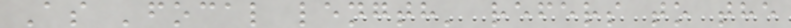As 'focal length' refers to the
